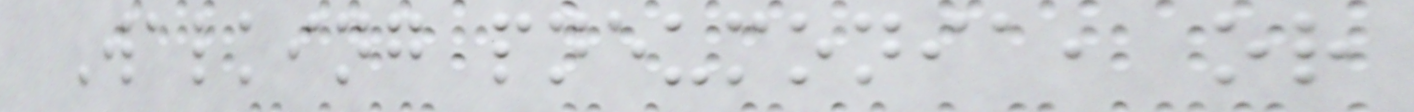Walking pneumonia, or
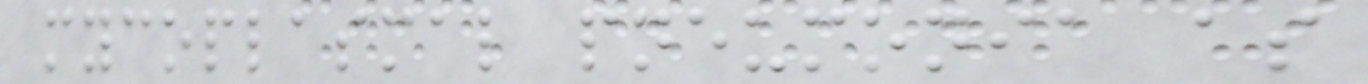mycoplasmal pneumonia as
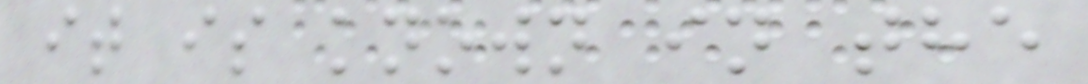it is known in the
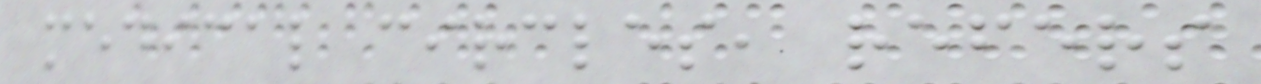medical circles, refers
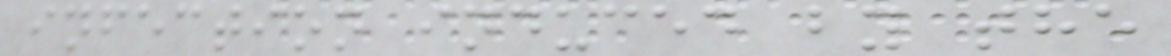infection induced by the
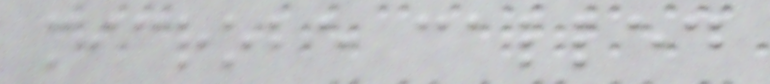microbe called
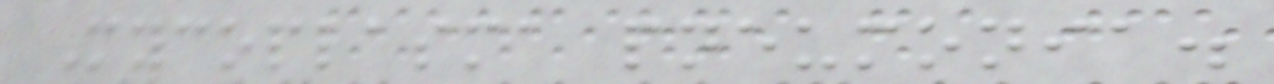Mycoplasma pneumonia.
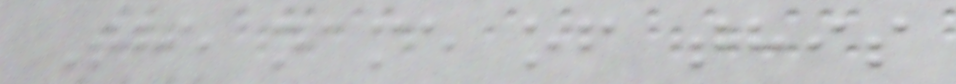The name of this
